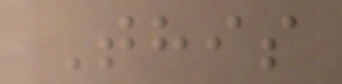This
